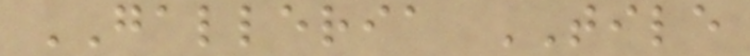GALLERIA TILE
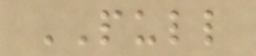PULL
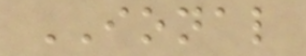IONAL
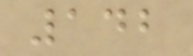142
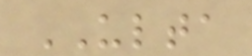ULTA
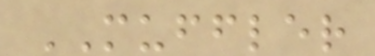MUFFLER
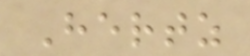Hertz
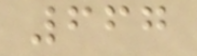667
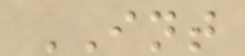INT
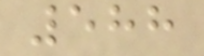588
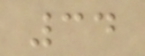34
